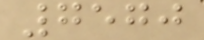7570
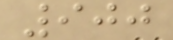900
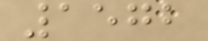1572
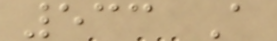533 A
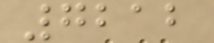7212
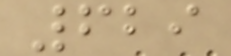629
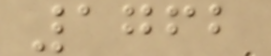1762
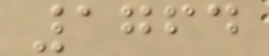1764
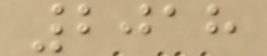2018
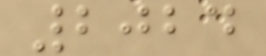2024
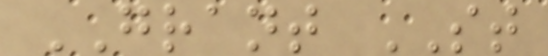GRANT ST
